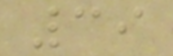39
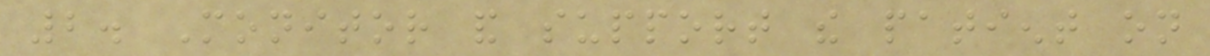2. Monitor and support the patient on
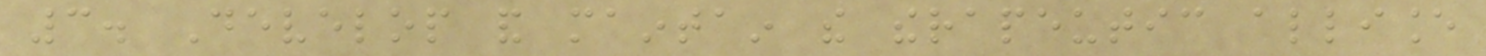3. Develop and maintain the therapeutic alliance
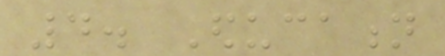4. Education
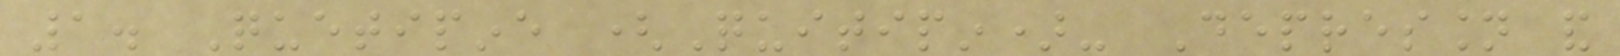1. Quetipine (Quitipin)- Depression and
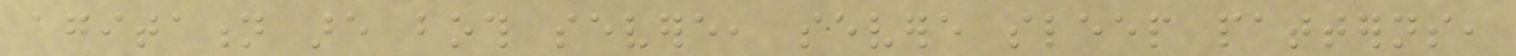agitation are both severe, severe sleep patterns,
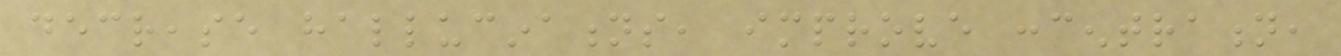decrease hallucinations, improve concentration,
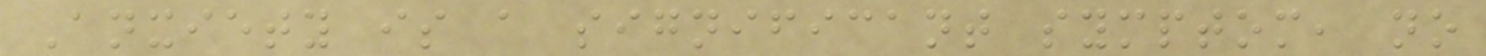Anxiety is a significant symptom, no
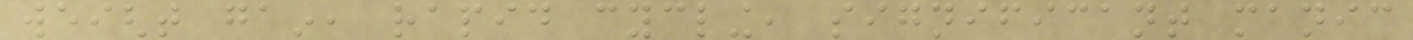weight gain, rapid cycling, significant manic
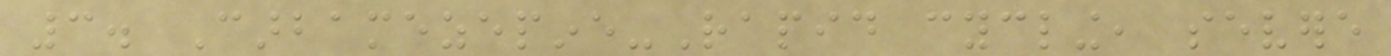3. Carbamezepine-Rapid cycling, severe
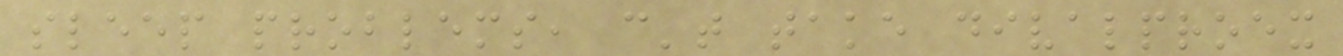sleep problems, can't take divalproex
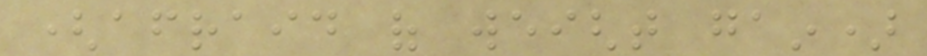(afraid of weight gain)
